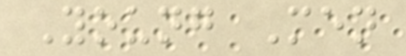Young Men
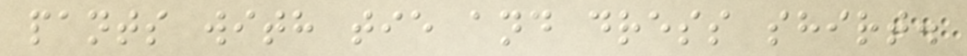pants with tie and dress shirt.
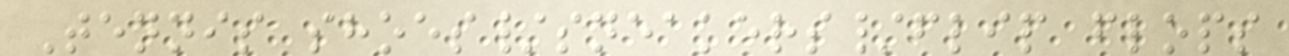Tennis shoes/sneakers/flip flops
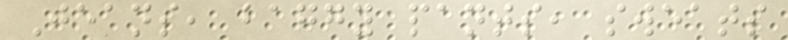Jeans, baggy pants, sweats
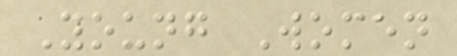Young Women
